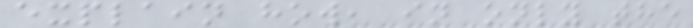explain how, in only the
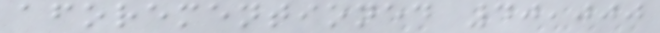aforementioned 40,000
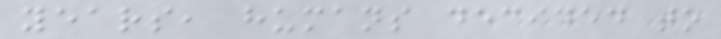years, humans decided to
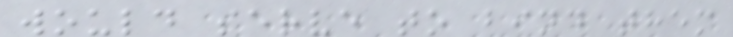would serve to bind them
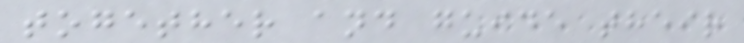together and guide their
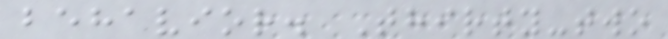behavior. Thirty-two
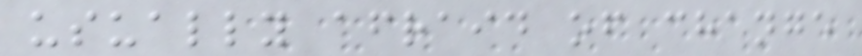usually afraid of change
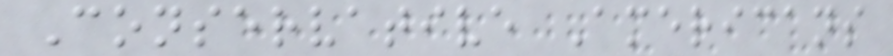Conservative Americans
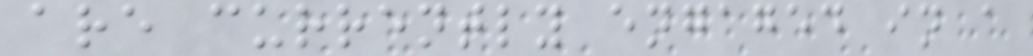are currently engaged in a
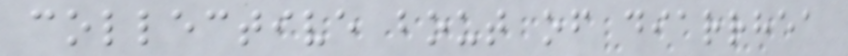collective bout of diarrhea
